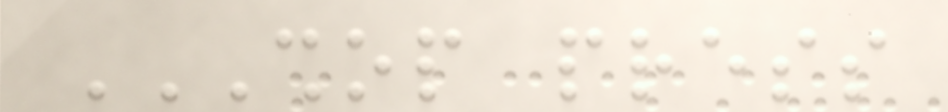SHOP PRESS
